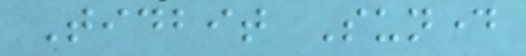Tidbit Sunday
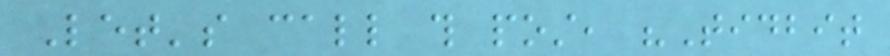Let's call this post, "Tidbit
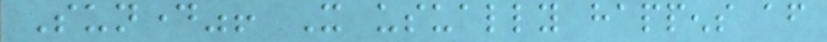Sunday"! It usually happens after
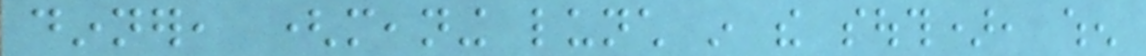dinner, (meaning lunch in the south), when
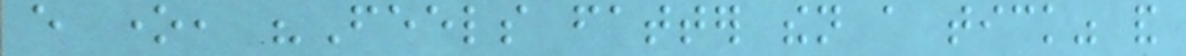every one, "Feels fatter then a tick" and
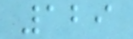129
